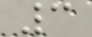3
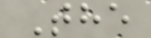The
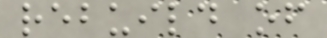rebuild of
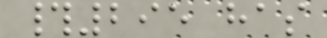#295 has
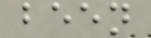been
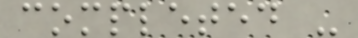completed -
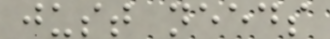just needs
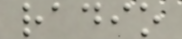radio
